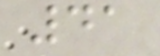41
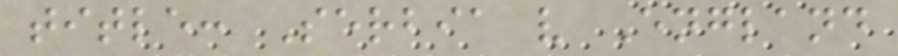title: Serbia v England
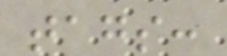tags:
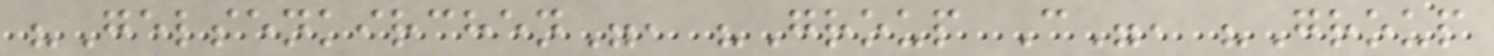"Gelsenkirchen", "Group C", "Group
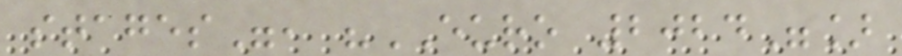stages", "EURO 2024"]
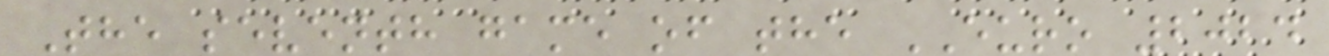The seventh game of the EURO 2024
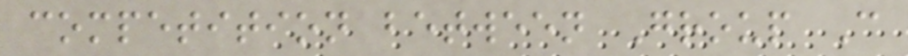competition between Group C
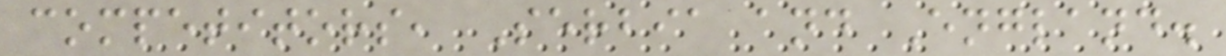competitors, Serbia and England.
